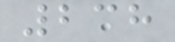238
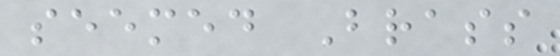seemed Brass
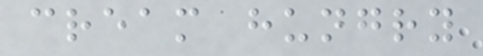cream hungry
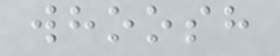whoosh
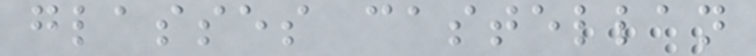glasses castellan
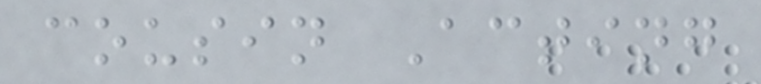cousin Acting
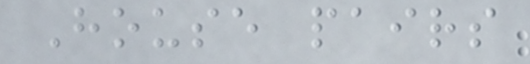House pairs
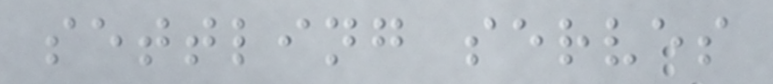settling serves
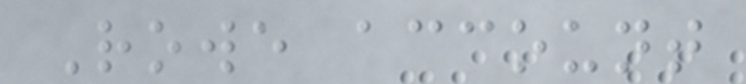Rowe account
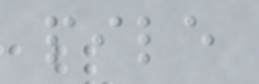pile
